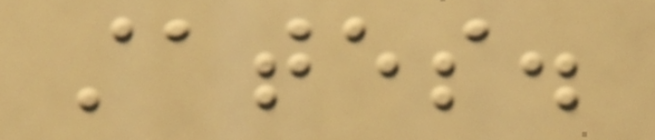states.
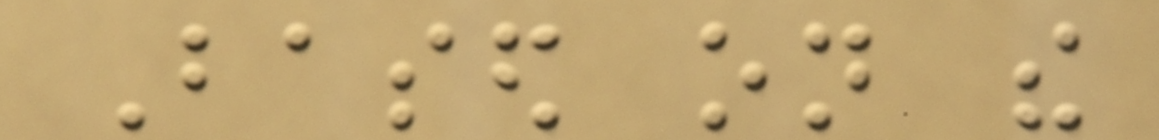Based on the
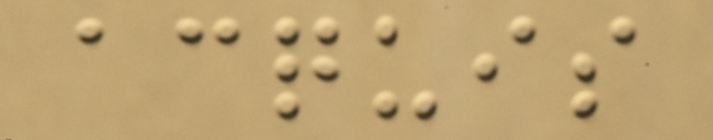acquis
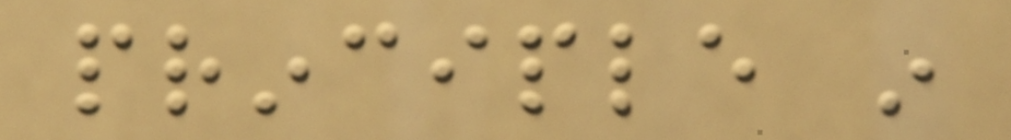principle in
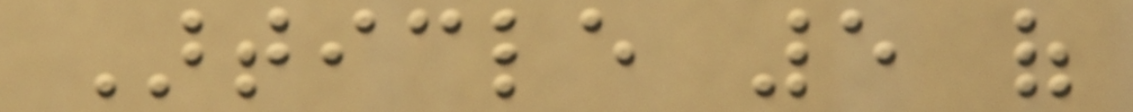Article 5 of
